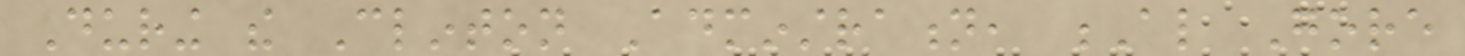During the Clinton Adminstration, Al Gore
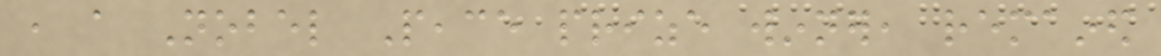, a Nobel Peace prize winner, remained
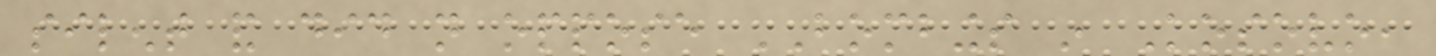silent and did not oppose BOMBINGS in Kosovo,
